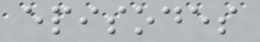episodes
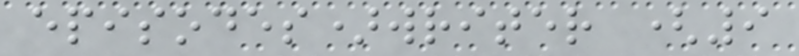episodes)writer (9
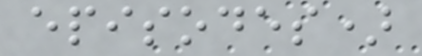episodes)
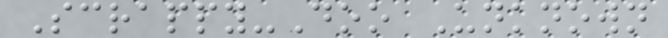Scrappy-Doo Unknown
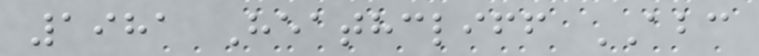1981 Heathcliff ABC
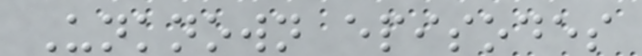Unknown episodes
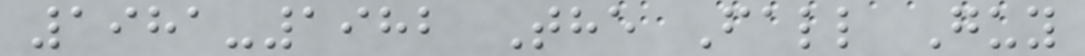1981-1982 The Fall Guy
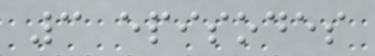3 episodes
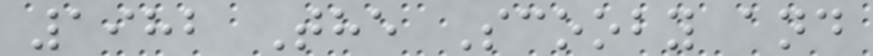1982 The Scooby and
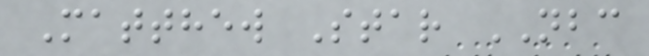Matthew Star NBC
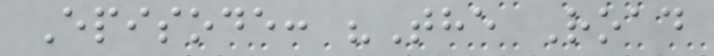Episode: "The Road
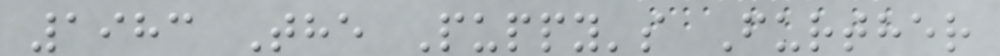1983 The Puppy's Further
